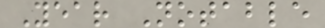Year Notable
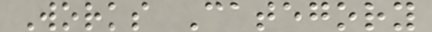Works Category
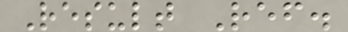Result Ref.
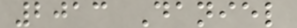2013 Daniel
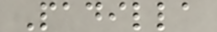Padilla
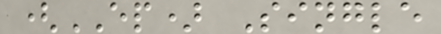(EP) Single
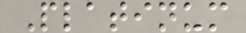Platinum
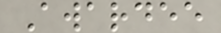Awardee
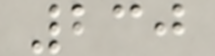230
